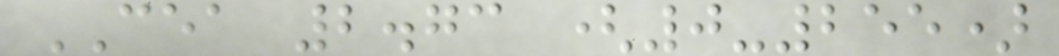CEA 2.73 (0-255)
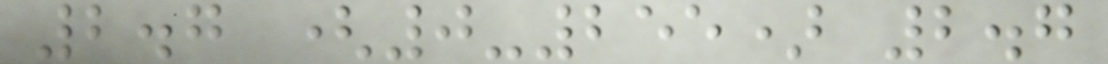2.7 (0-255) 2.7
